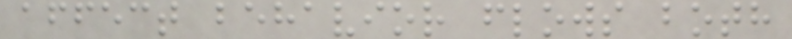affect behavior flows both
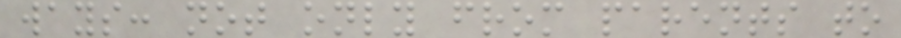ways: not only from parents to
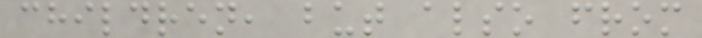children, but also from
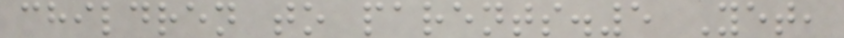children to parents.5 Yet,
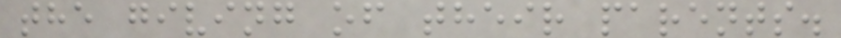the giving of their parents.
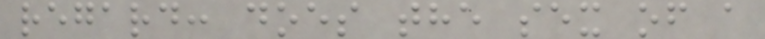regard: does the sex of a
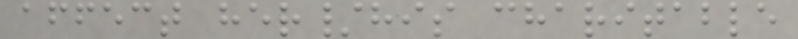affect her/his charitable
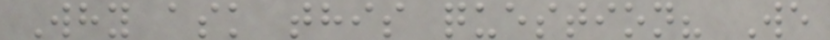Why ask this question? We
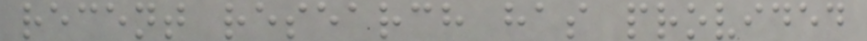recent research has provided
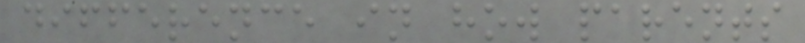difference in how parents
